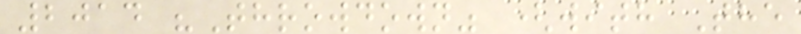2014 "Throwdown" (with The
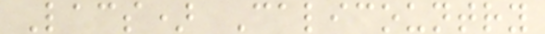Lacs) Calicountry
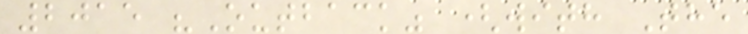2015 "Outback" (with The
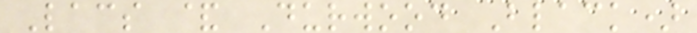Lacs & Durwood Black)
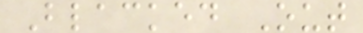Blacked Out
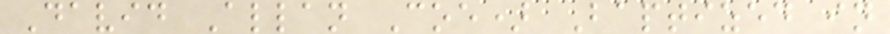David Allan Coe) Baptized in
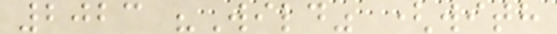2023 "Wild" (with
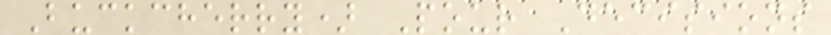Buckcherry) Pour Decisions
